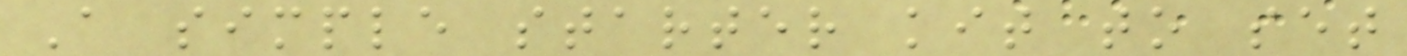A simple starter kit to set
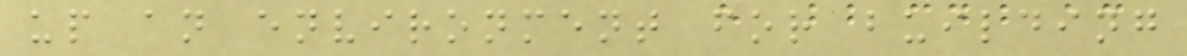up an environment for building
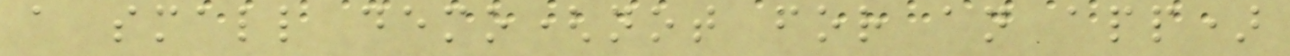a small demo(not for an app)
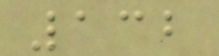132
